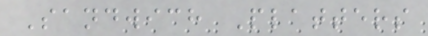Sandwich Platters
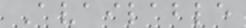Available
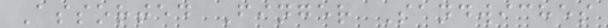Assorted Finger Sandwiches
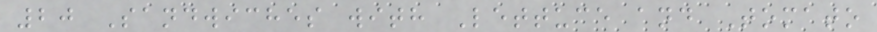20 Sandwiches with Lettuce and Tomato
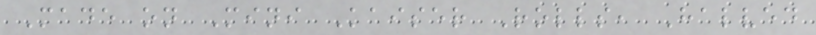Made on Mini Kaiser Rolls, Halved
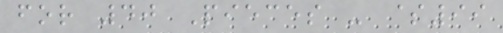for 40 Pieces - $99
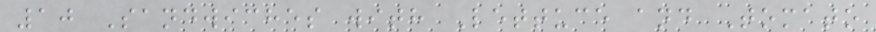10 Sandwiches with Lettuce and Tomato
